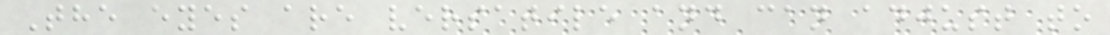The eyes are versatile and can adjust to
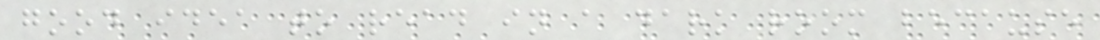good idea to read in a dark room because
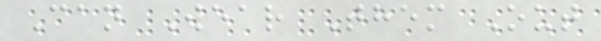Can Wear Them Out
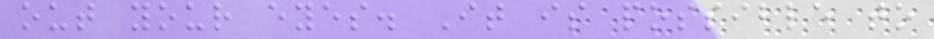out your eyes. It is possible to
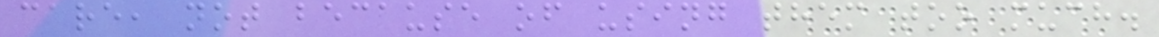care, not because of using them too much.
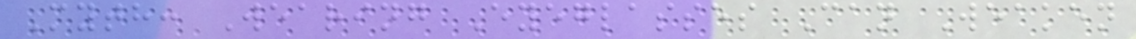Myth: Wearing Eyeglasses Can Weaken
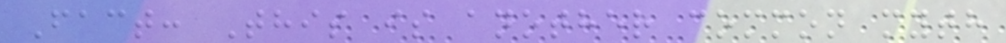Fact: This is another common myth
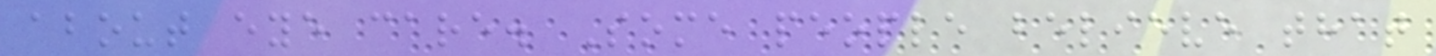about eye care. Some people believe that
